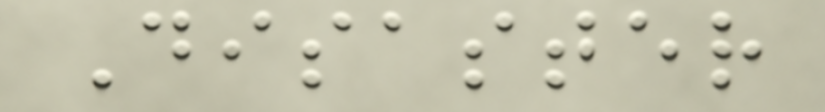Disaster
